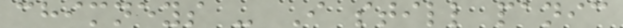chimneys - I still panic
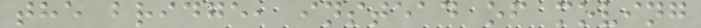the bridge, instead of moving
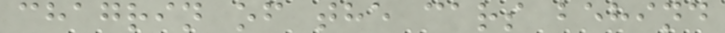chagrin of the cars behind
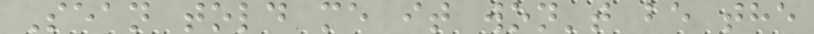Sean told me it won't be the
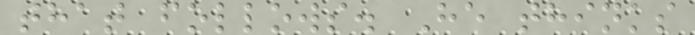that follows. He thinks
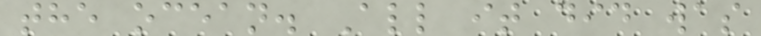the ocean. All it did was
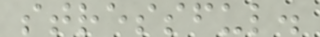stressful.
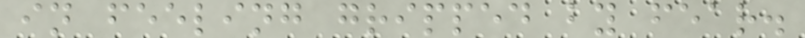in feeling gripped by fear.
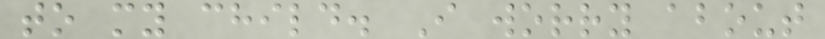to my child. I worry about
